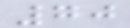70
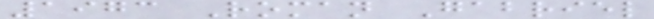1973 Roman Gabriel
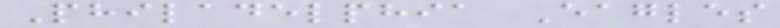Philadelphia Eagles
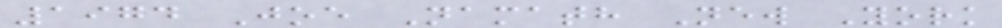1974 Joe Namath New York
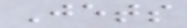Jets
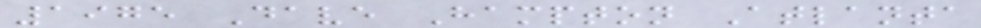1975 Dave Hampton Atlanta
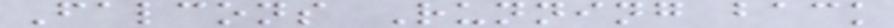Falcons Running back
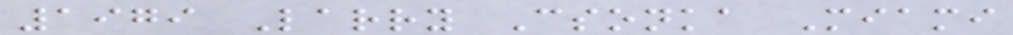1979 Larry Csonka Miami
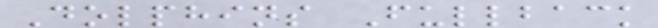Dolphins Fullback
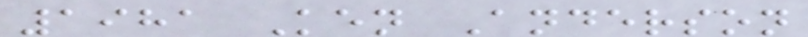1981 Ken Anderson
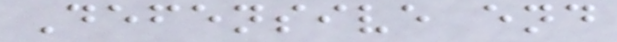Defensive end
